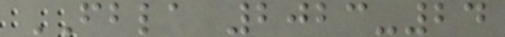FBLA 2023-24
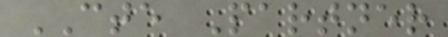CTE Partner
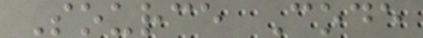Source Code
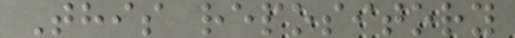This repository
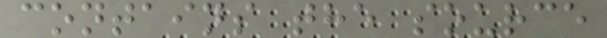contains the source
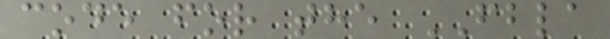code for the FBLA
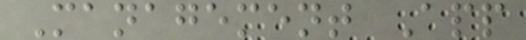Management App
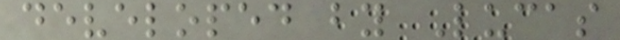developed by Lucas
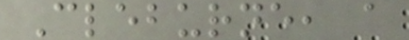Cleburne, a
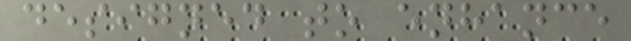designed to enhance
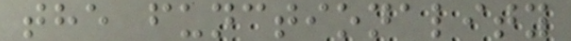the functionality
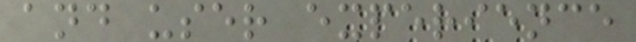and user experience
